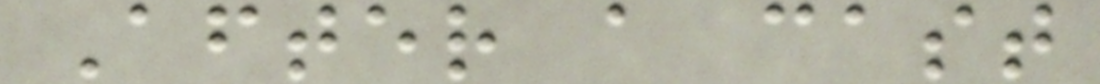After a cast
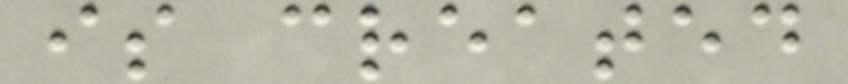is created
